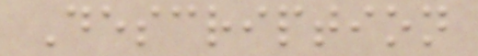Description
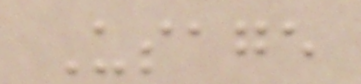Usage
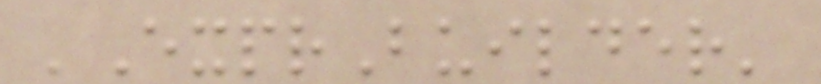'ExprBuilder'
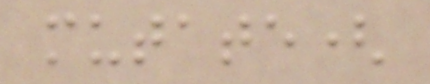mutate(
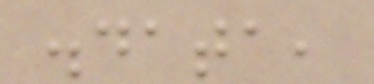.data,
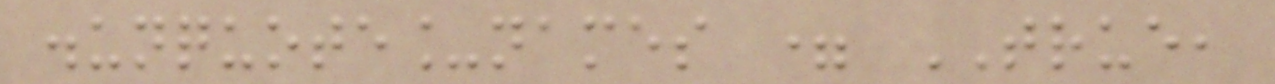.unquote_names = TRUE,
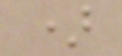)
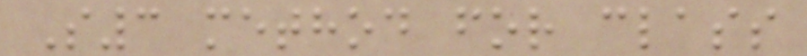S3 method for class
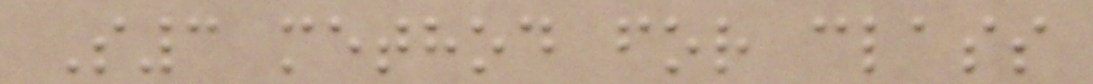S3 method for class
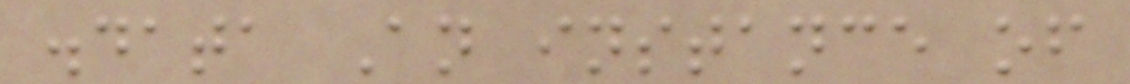.data An instance of
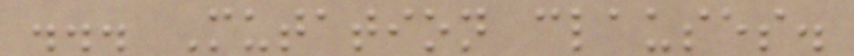... Mutation clauses.
